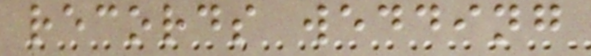records wedding
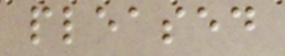pleased
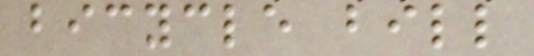bicycle bill
